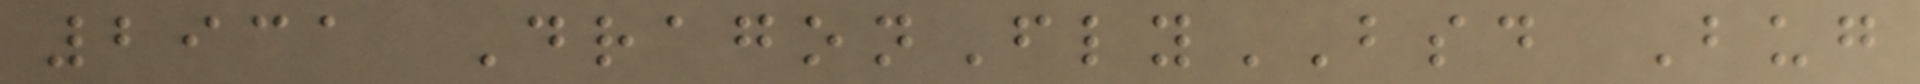2931 DragonFlyBSD Bug
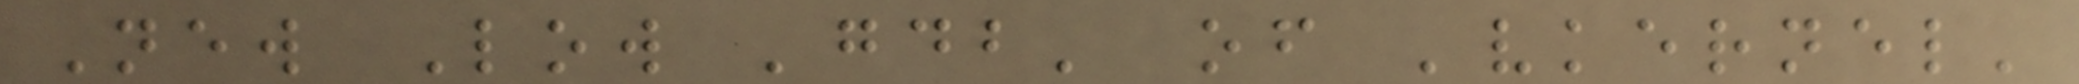New Low 'gdb' of 'vkernel'
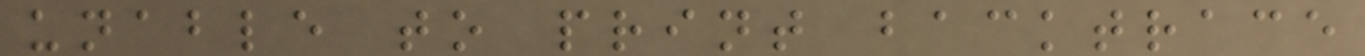unable to print backtrace
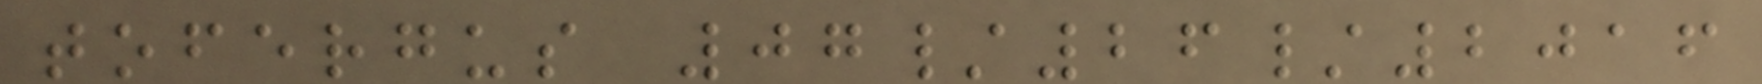tofergus 07/26/2016
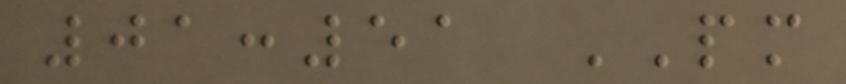01:51 PM
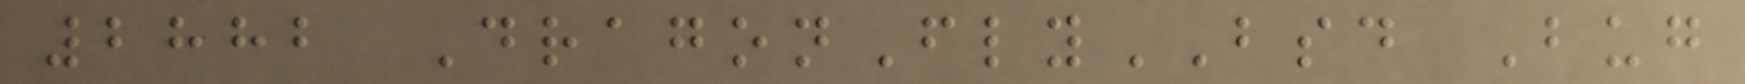2882 DragonFlyBSD Bug
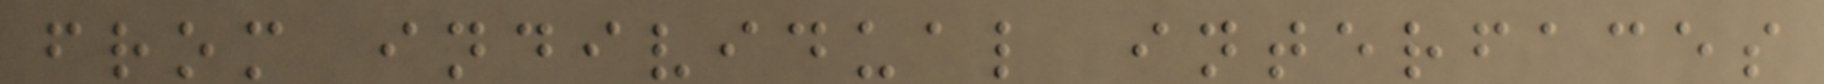from individual interfaces
